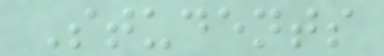Students
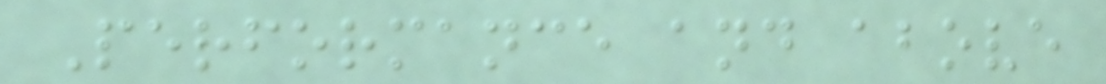Performance and above
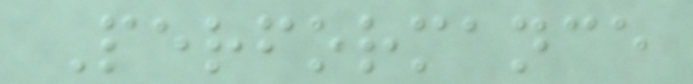Performance
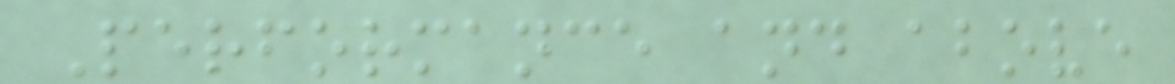Performance and above
